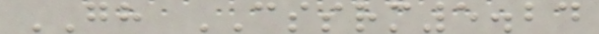GH CSSRM5.24
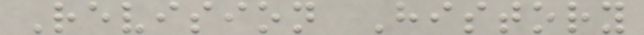Revision History
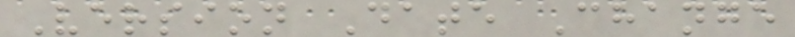Version Date Change
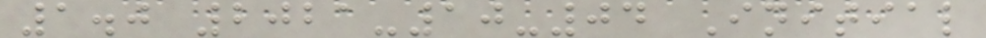1.0 2021-10-04 Initial
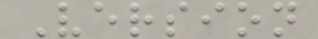Version
